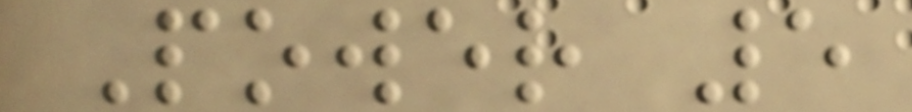Power 5
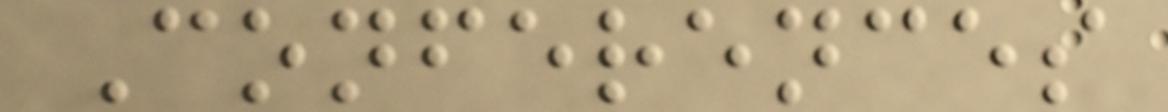Conferences
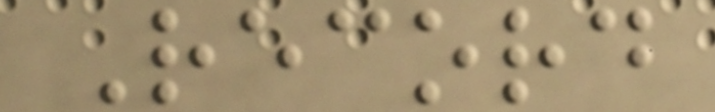Record
